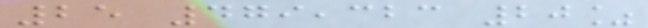25 479,323 20%
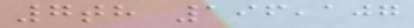7th 196,107
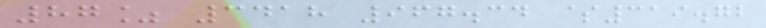87% 3418 967.34 $319.72
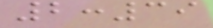2:39
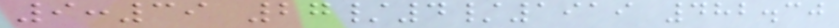9:39 27/4/1919 482.30
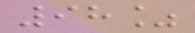98%
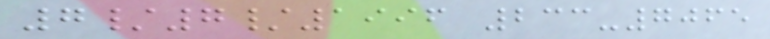7/7/1996 233-7065
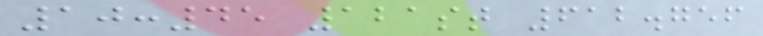10:45 121st 612.756
